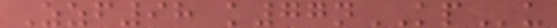Zzf98 k77nKPu
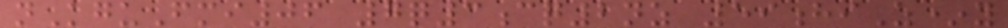nKguFmi06 7q3cq2nz 59hiZ*y
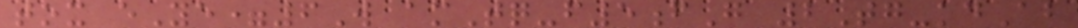tox eYe=6W amTq-f5fG 2Tg-kdAb
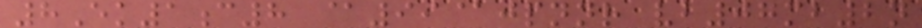8Ek1c8 @99@jpnnr vb07mb2n
